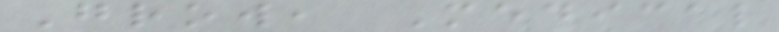Grow, Medical
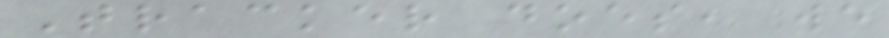Tracker does, we
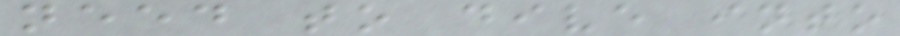need to dive into
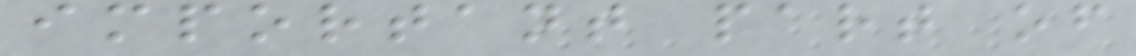important part of
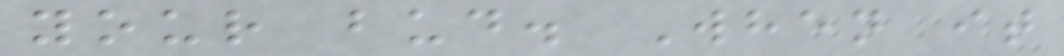your bud. When it
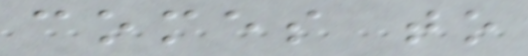comes to
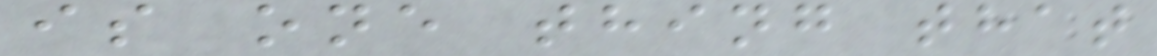is one thing that
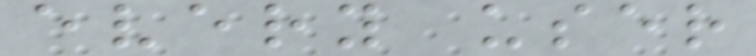every user
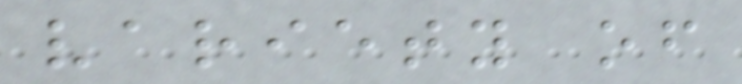variety of
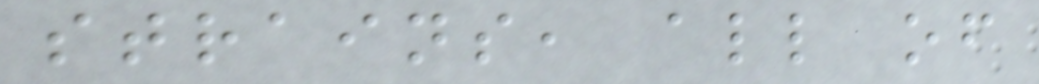strains, all of
